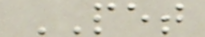PET
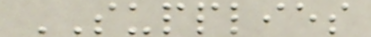SUPPLIES
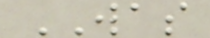WAS
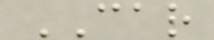CAR
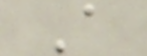A
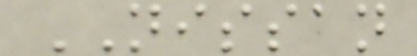NISSAN
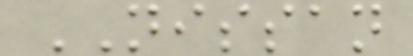NISSAN
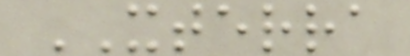XTERRA
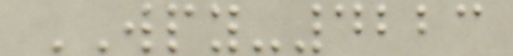WPY-4223
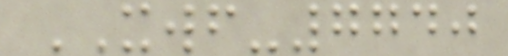XWF-7740
